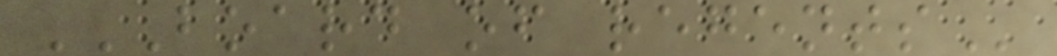BOARD OF REGENTS
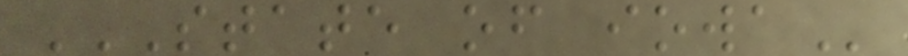STATE OF IOWA
